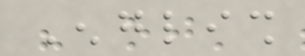English
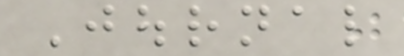Journal
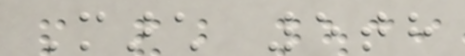March 5th
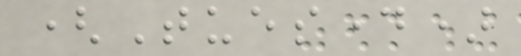(Tuesday)
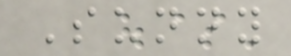Sunny
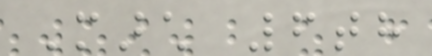March 6th
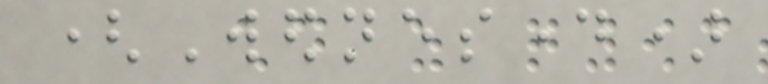(Wednesday)
